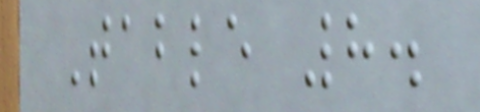Table 8.
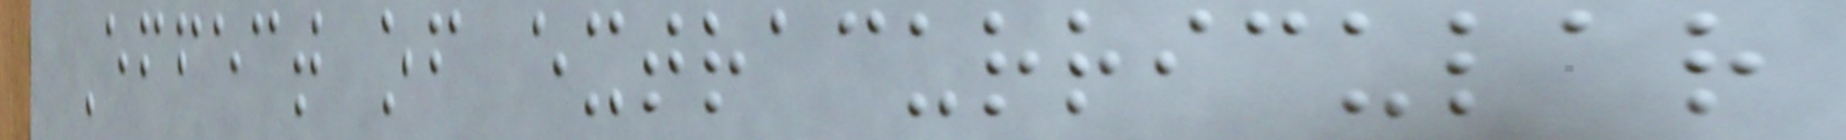Effect of extracurricular
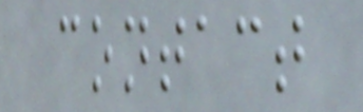contact
